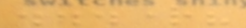...right?
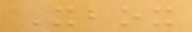Xbox
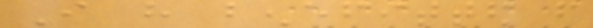I have benefitted from
